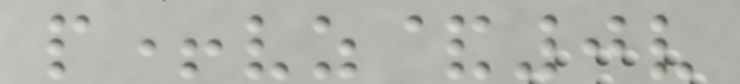p+vz&0v
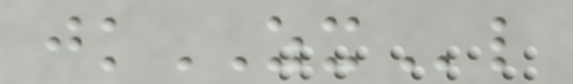jkZXl
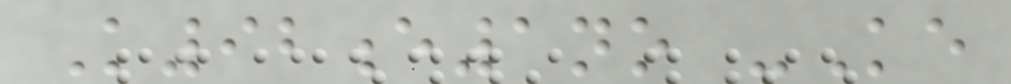K92e1no -Ke
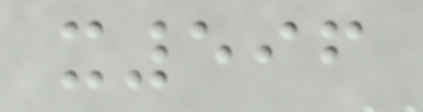x596
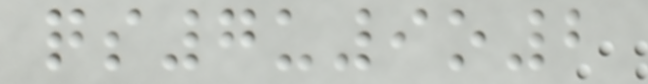qs7u9o2
